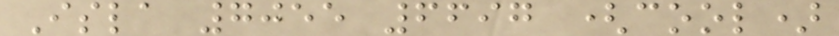Isla 7055 6697 (cool)
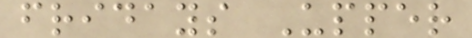fridays Upper
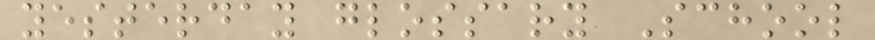yesterday glossary School
